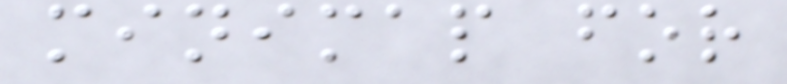minimap for
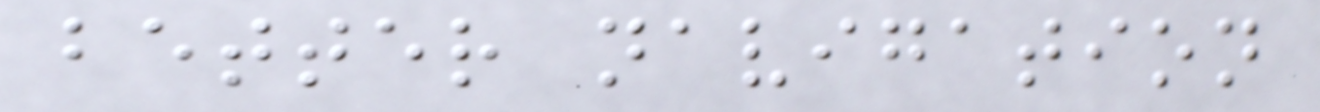better navigation
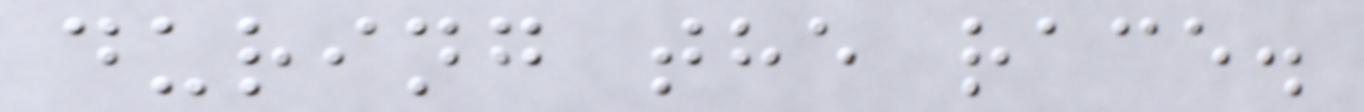during the race.
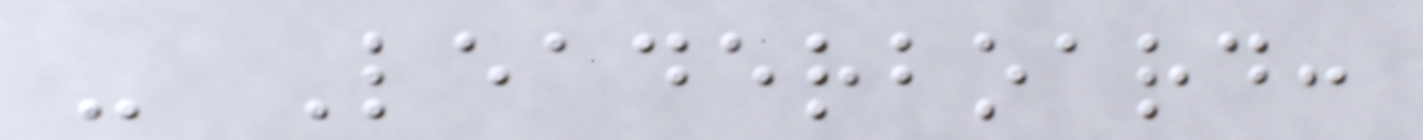- Leaderboard:
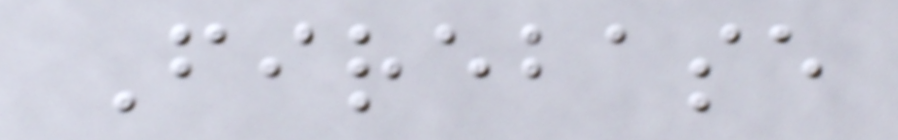Firebase
